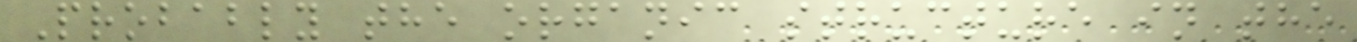Probably the organic structure in the
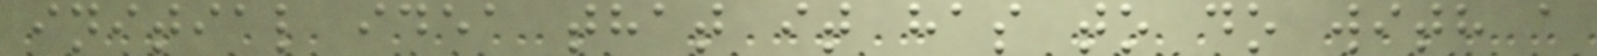initial idea that it has to do with a
